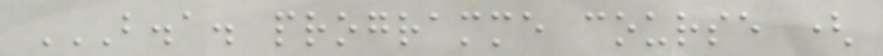B.A. PROGRAMME COURSE (
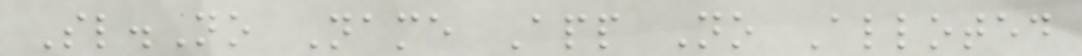Sl.No Name App No Alloted
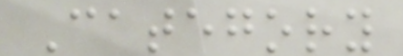Category
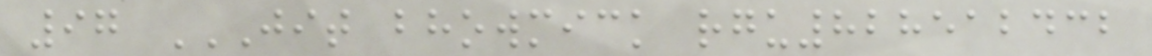97 JIT BHOWMICK RGU828512432
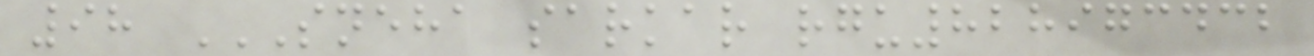98 SNEHA SARKAR RGU828973432
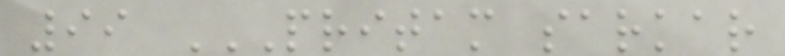99 PRITAM SARKAR
